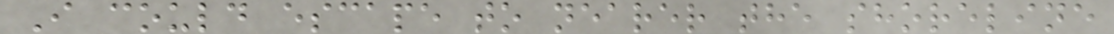I could escape to nearer the shoreline
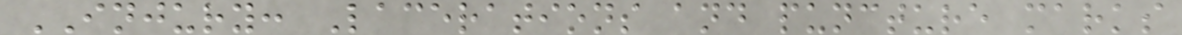INJURY: Lacerations and puncture marks
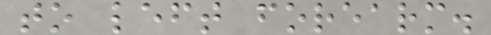to left forearm.
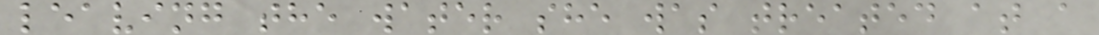leaving the water she was treated at a
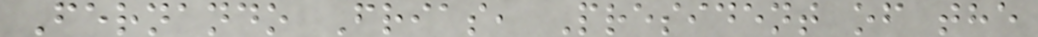Fernando Frias, President of the
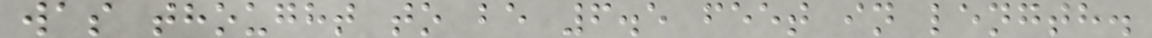was thought to be 6.5 feet in length.
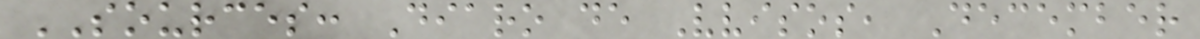SOURCES: Diaro de Vvisos, December
